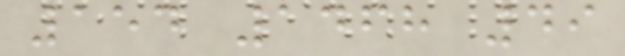154 1468 49
